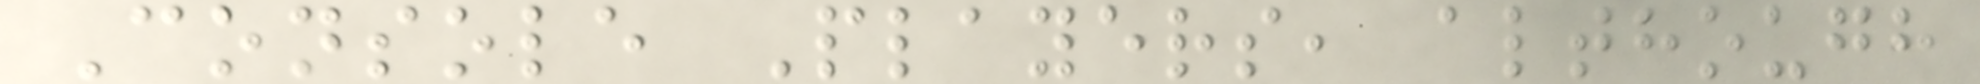Console Players, although
